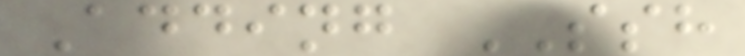Adding SSH
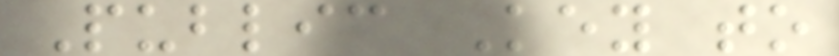Public Key to
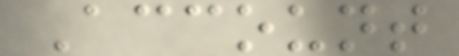Account
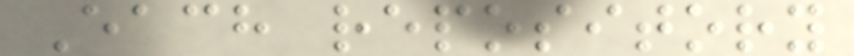Each repository
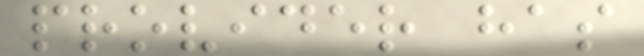provider has
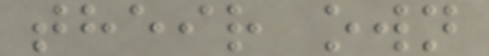their own
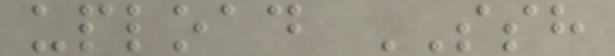upload SSH
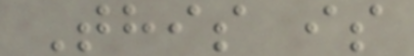This is
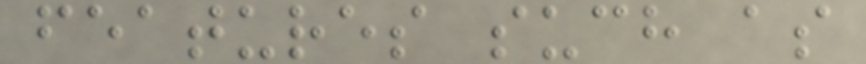features such as
